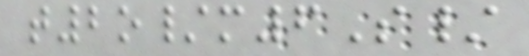t2o/m6S/
